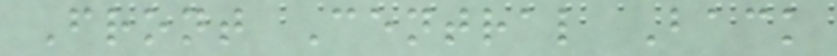Front Central Back
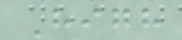High
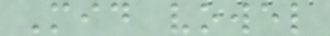Mid vowel
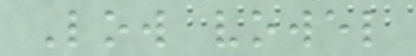Low vowel
